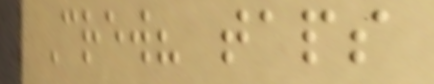Crew? taps
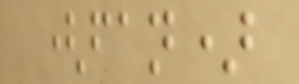(fan)
